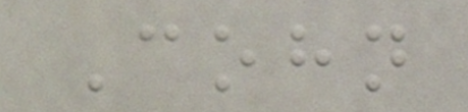Cohn
